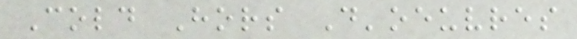Cold Hors D'oeuvres
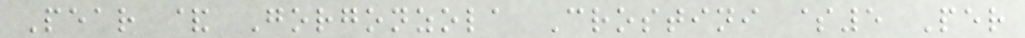Pear & Gorgonzola Crostini $5 Per
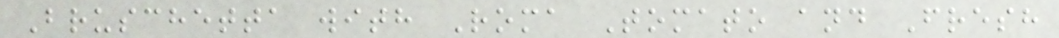Bruschetta with Roma Tomato and Fresh
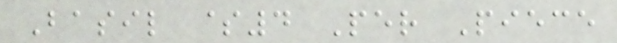Basil $4 Per Piece
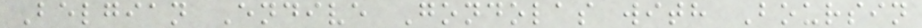Belgian Endive Gondolas with Boursin
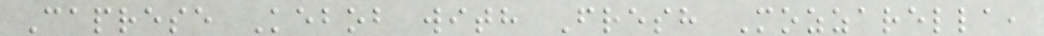Caprese Kebob with Fresh Mozzarella,
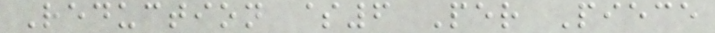Reduction $6 Per Piece
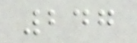247
